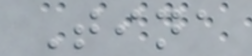Tina
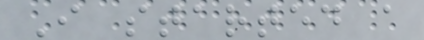I started a
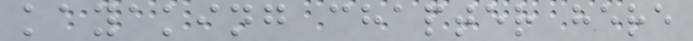kayaking chapter here
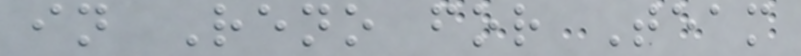in Reno for Team
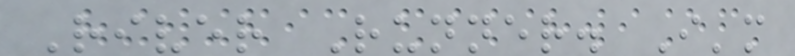River Runner. I'm
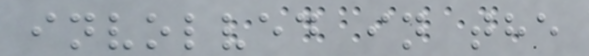involved in the
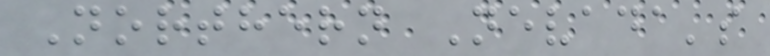Northern Nevada's
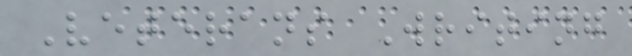Veterans Writing
